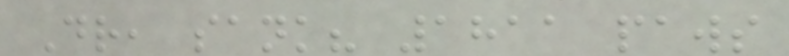Dr, sank? 1811 paws
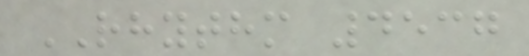RHYTHM 4537
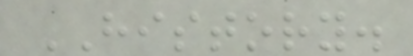HISTORY.
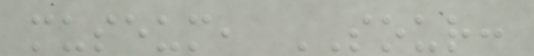museum, SOUR:
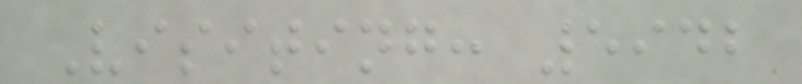Visiting: 5942
